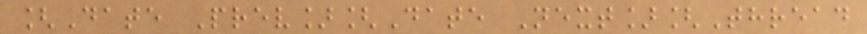[Date Prev][Date Next][Thread
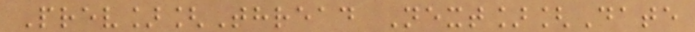Prev][Thread Next][Date
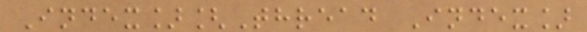Index][Thread Index]
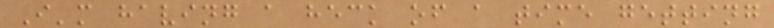I'm having a heck of a time getting
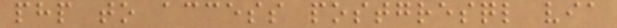php to access postgresql via
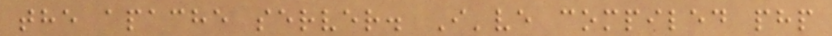the apache server. I've compiled php
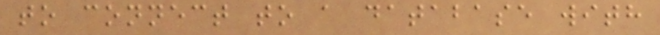to connect to a database with
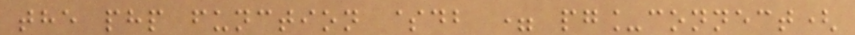the php function $db = pg_connect(
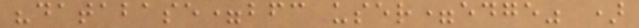"database=bfc user=edge" )
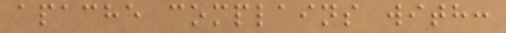apache complains with:
